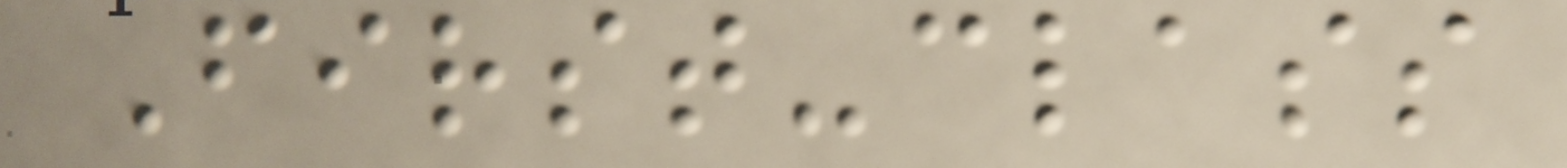First-class
